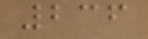236
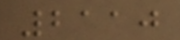2110
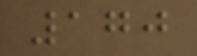170
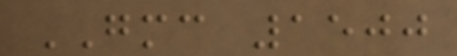GMC 1500
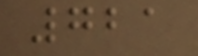721
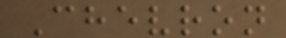Chevron
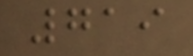719
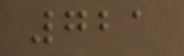721
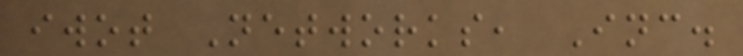iwot Networks, Inc.
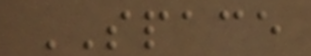SPACE
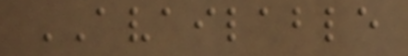AVAILABLE
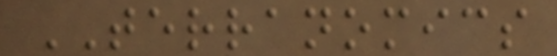TERRANOMICS
